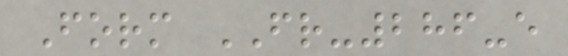Form FR-286-e
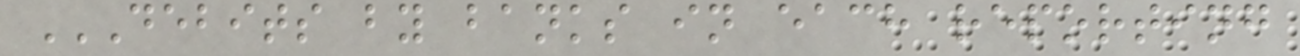DEBITS BY BANKS IN EACH REPORTING
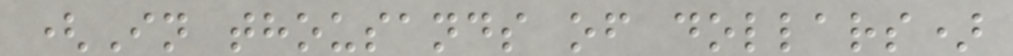(In thousands of dollars)
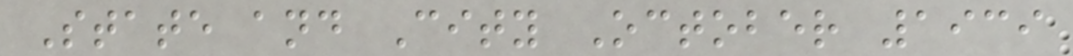State and City October 1939
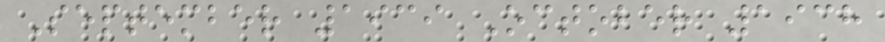September 1939 October 1938
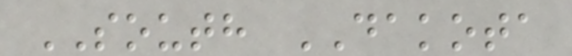SOUTH DAKOTA
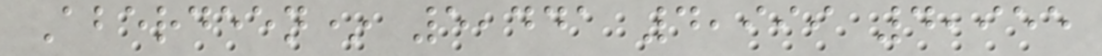Aberdeen* 5,441 4,999 4,955
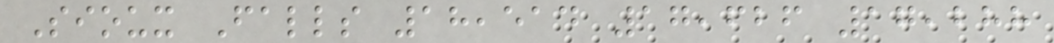Sioux Falls 18,514 17,626 17,288
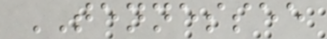TENNESSEE
